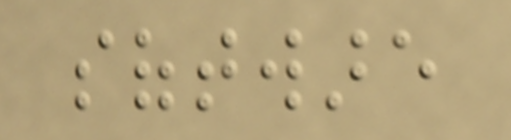software
